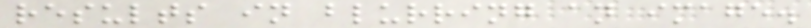results in blurring an image.
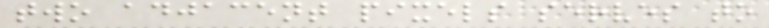two adjacent pixels serves to
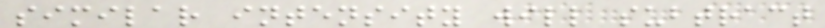similar intensity will subtract
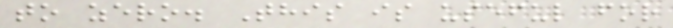to zero. This is useful for
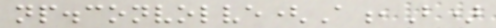np.convolve(A,B)
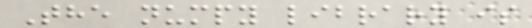The numpy library is
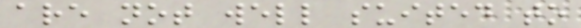are not well suited to
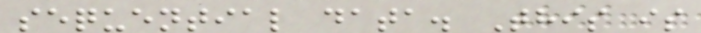sequential data. This is
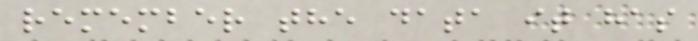remember the data it has
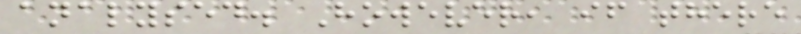analysed. However, if there
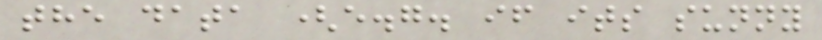the data (e.g. if its sunny
